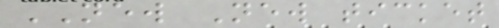NEW New ticket
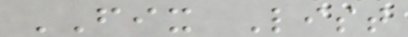FIX List
